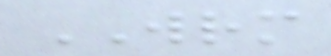WRM
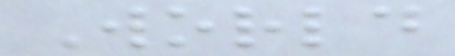World
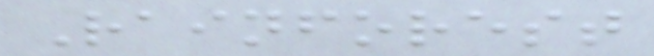Rainforest
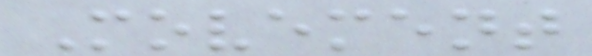Movement
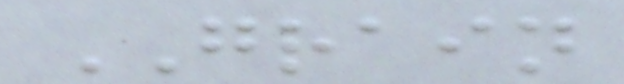GRAIN
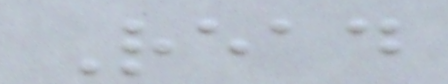Read
